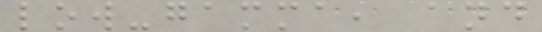low-gamma, and
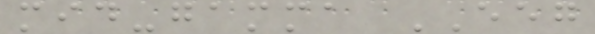mid-gamma EEG
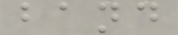band
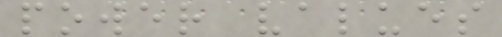power values
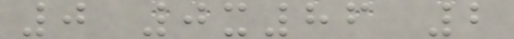0 0x86 2
